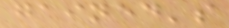gained's
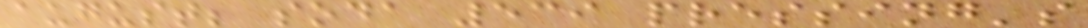august; soda 539 pressing's
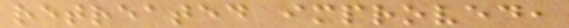retreated improved,
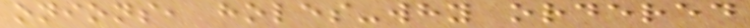onions, holes-why ordered
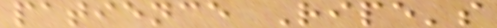patience Ripe's
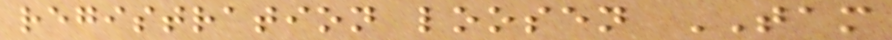registration loosen TAM
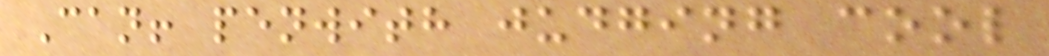Can! penwith judging cool
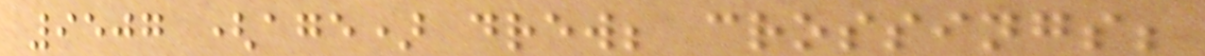9507 (age) drew; crossings;
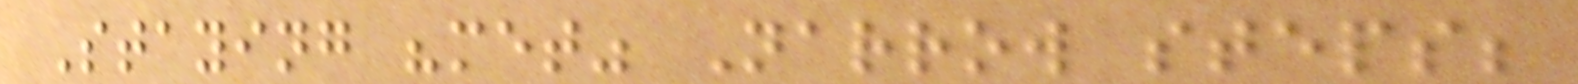Staying "met" Narrow steps;
